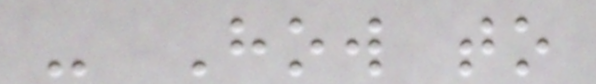- How to
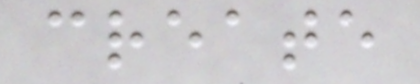create
